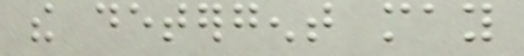the detergent may
